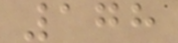178
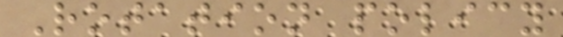Rotation policy
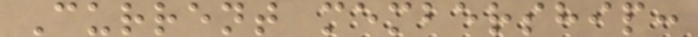Current membership:
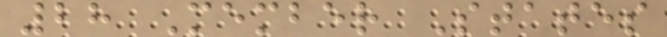28 Member States
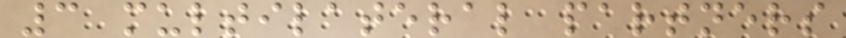3 multilateral partners
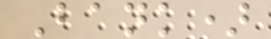Bank)
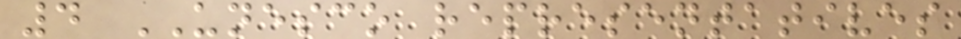4 UNESCO representatives
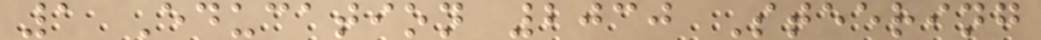1 Education 2030 Steering
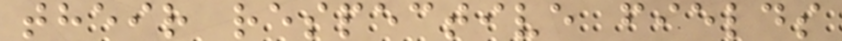their respective fields
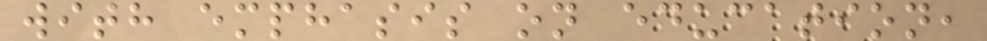with emphasis on education,
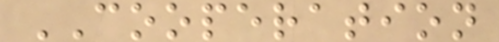COOPERATION
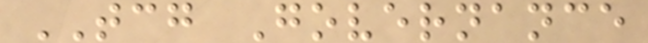TCG Governance
